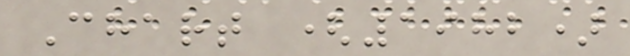Chart (1982)
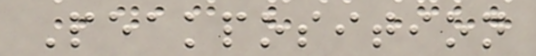Peakposition
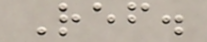Ref.
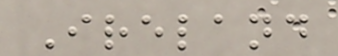Ireland
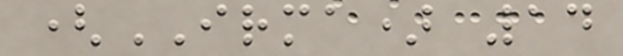(IRMA) 14
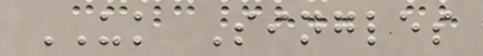UK Singles
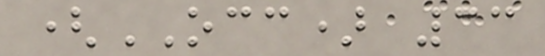(OCC) 33
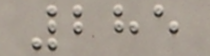285
